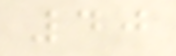40
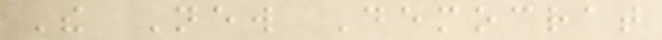The New Democrat
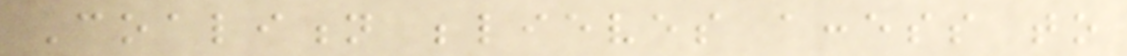Coalition believes access to
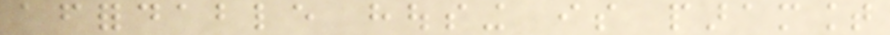affordable housing is paramount
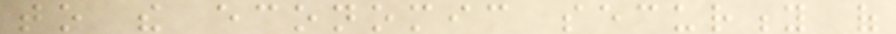to the economic security of
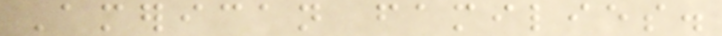American families.
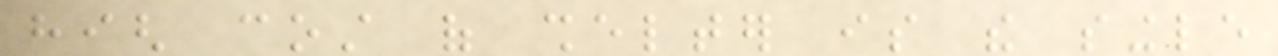high cost of shelter is the single
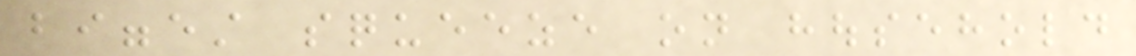biggest squeeze on household
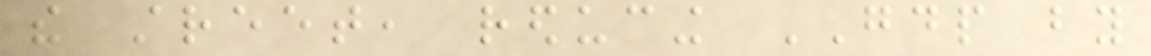the street, reducing GDP by
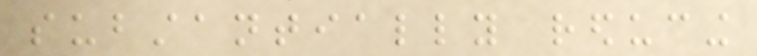substantially reducing
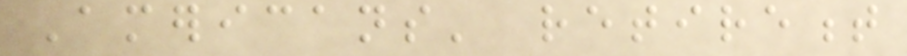Americans' retirement
